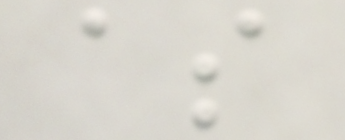as
